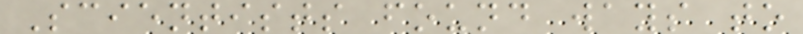Scientists found ways to
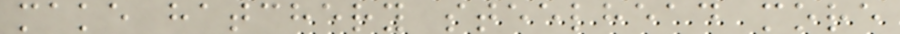make hatchery steelhead more
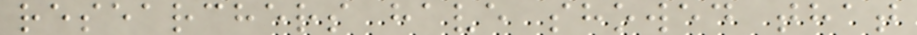researchers have showed that
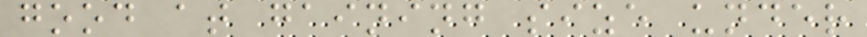good at gaining size under
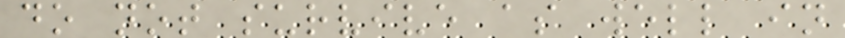do not survive as well in
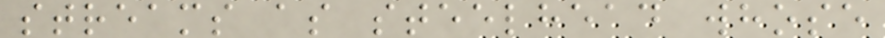streams as steelhead whose
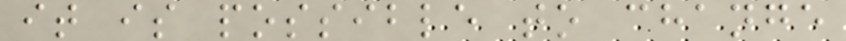it is possible to change
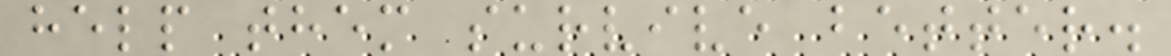help them survive better.
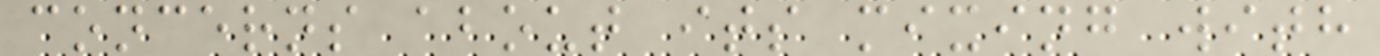concerns about its mixing with
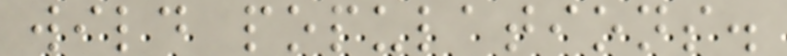wild populations.
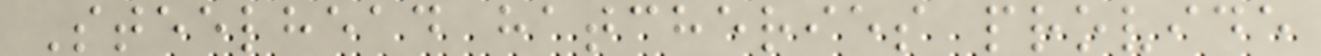Steelhead hatcheries provide
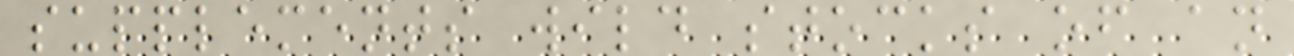supplements wild stocks of an
